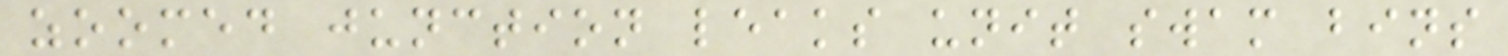zoomed junction leaks unit swam bins
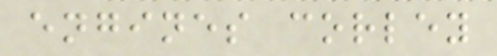engines corley
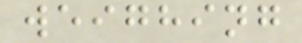weighing
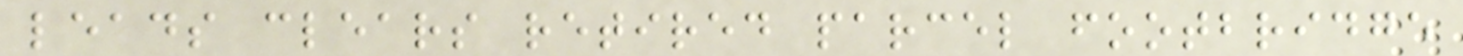leads clears retired parcel footbridge
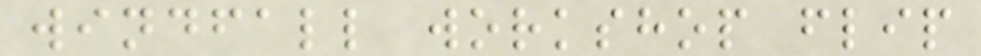windfall workshop flip
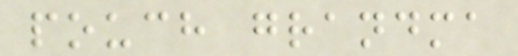pouch grandma
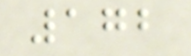172
